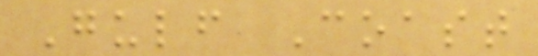Gulf Coast
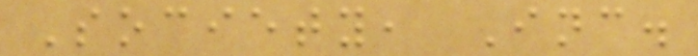Society, Inc.
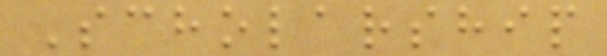Scholarship
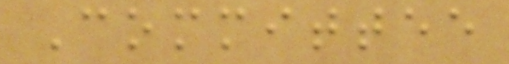Committee
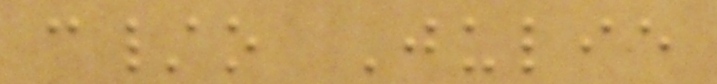c/o Julie
